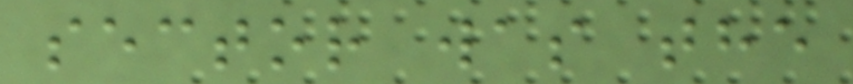sector was the
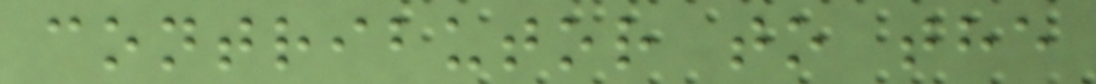contributor to the
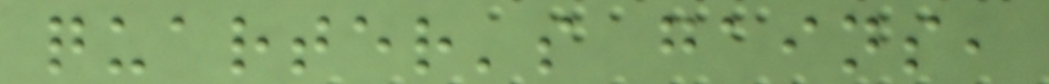quarter's gains,
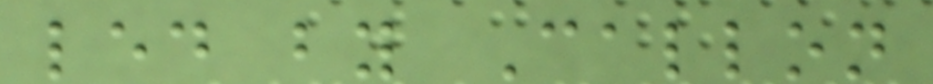led by Callon
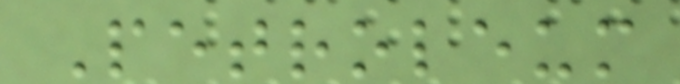Petroleum
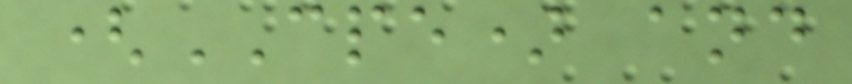(CPE) and
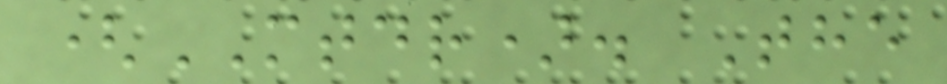(MTDR). The
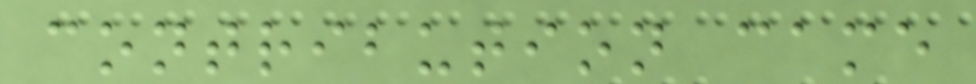contribution came
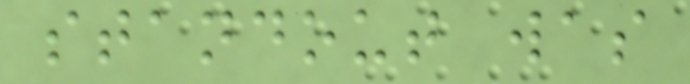standout was
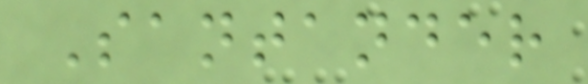Santander
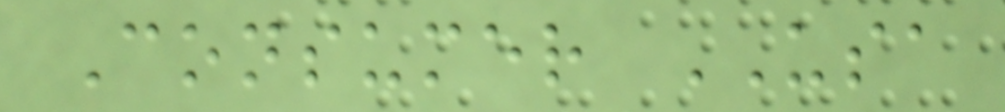Consumer USA
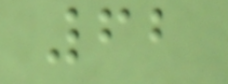62
